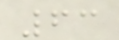63
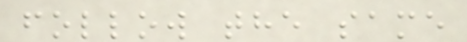follow the same
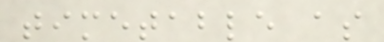timetable as
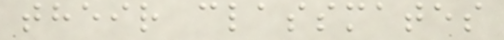their classmates
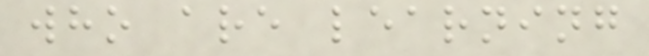who are learning
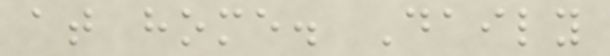at home. Daily
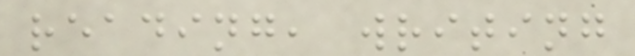reading, writing
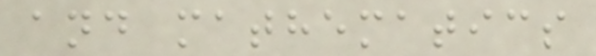and mathematics
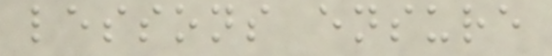lessons ensure
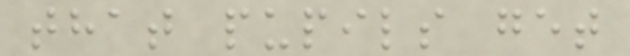that pupils get
